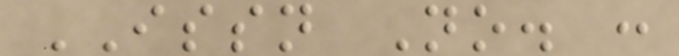ISSN No. :
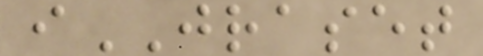iJRASET
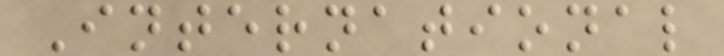International
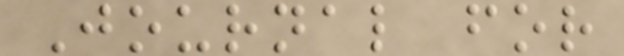Journal for
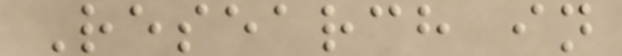Research in
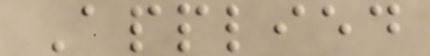Applied
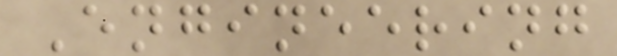Engineering
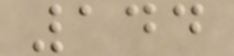144
